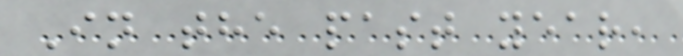In the past year,
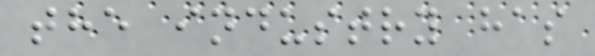the industry has
